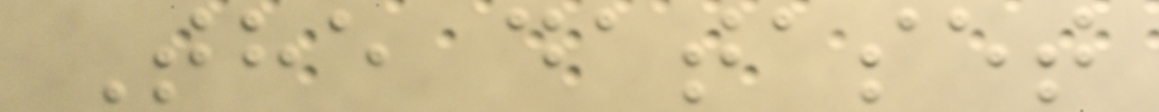The dataset
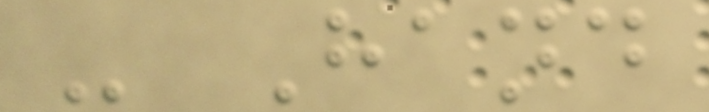- Hand
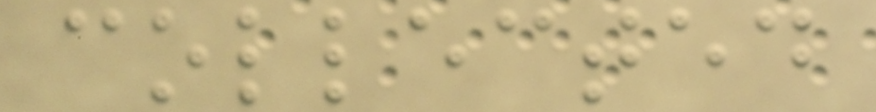collected
